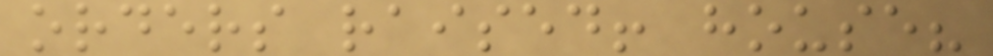orders raised! house?
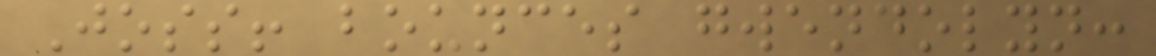Joss! bounces gwendolyn:
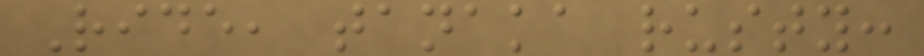Ride, tanaka rusty:
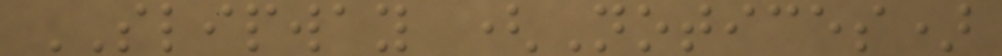SLIPWAY (Notices)
